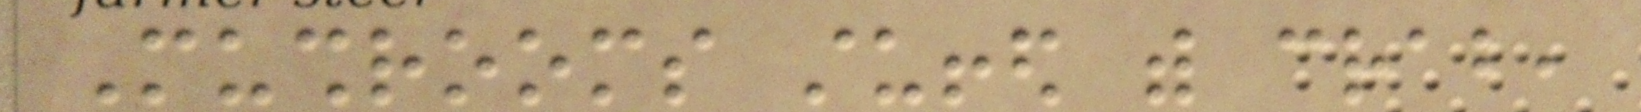Mushrooms stuffed with crab,
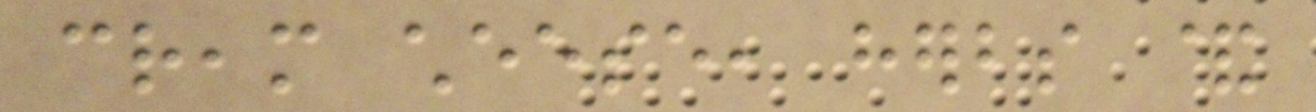cream cheese, herbs &
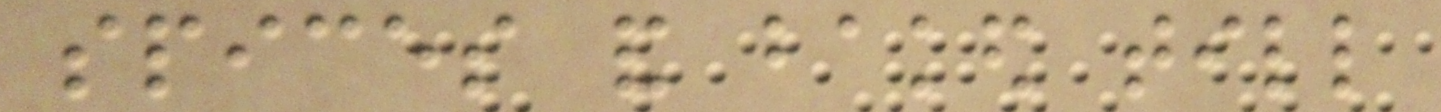spices and baked till
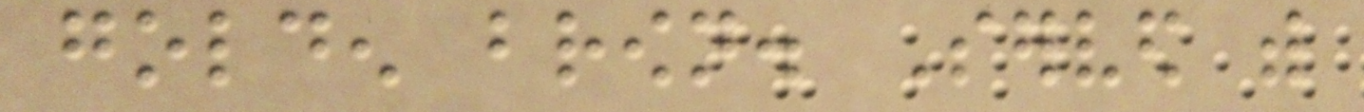golden brown. Served with
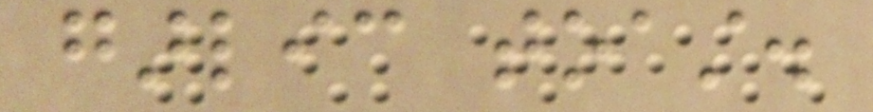garlic toast.
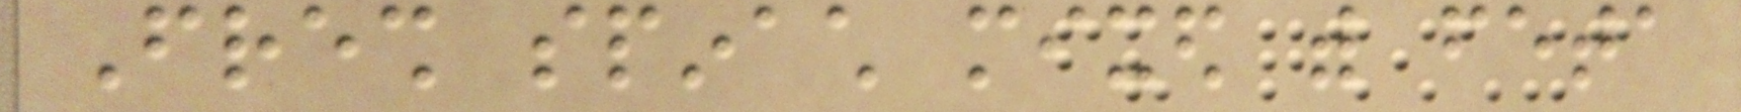Fresh spinach mixed with feta
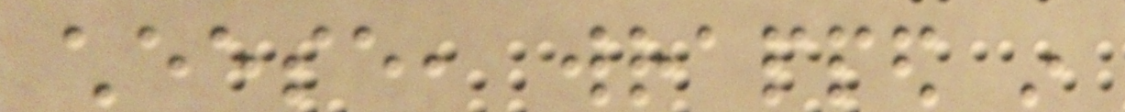cheese, wrapped in
